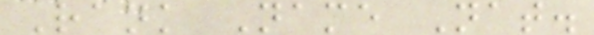Rank Name Nat.
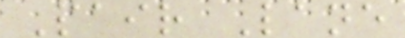Pair Lane
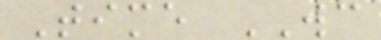Time WC
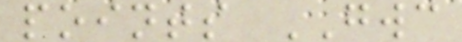points GWC
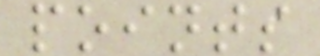points
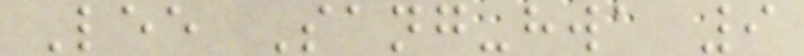Lee Sang-hwa 9
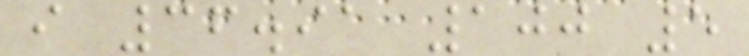i 36.91 100 5
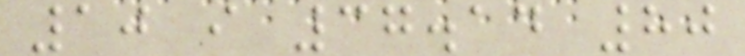10 i 37.14 80
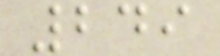249
